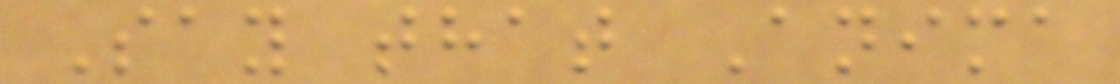Say that Anima
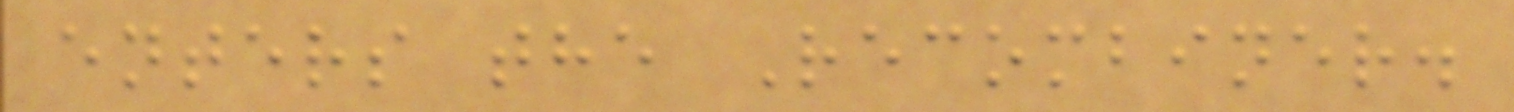enters the Recombiner.
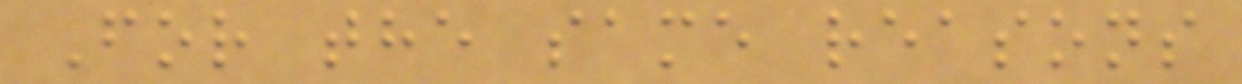For the same reasons
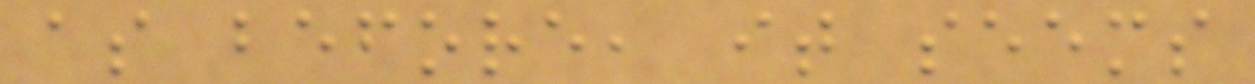as before, it seems
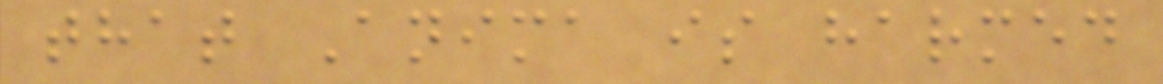that Anima is harmed
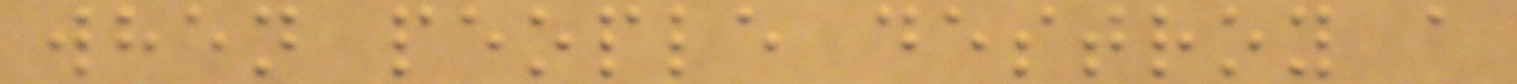when people destroy a
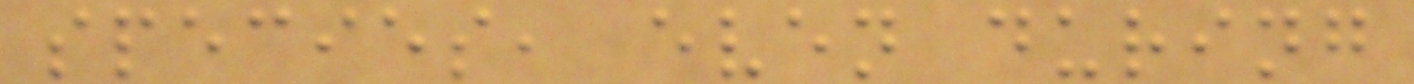species, even during
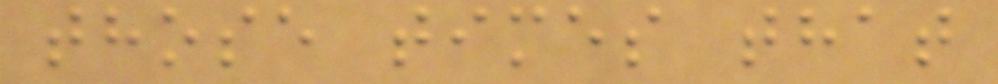those times that
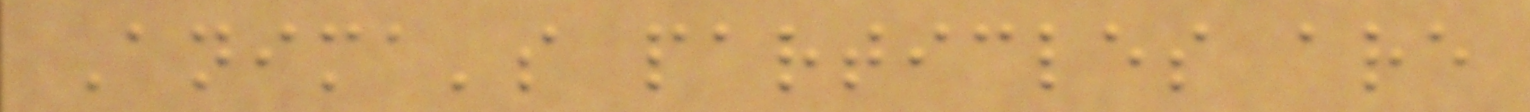Anima's particles are
